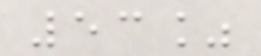53%
